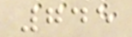745
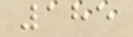185
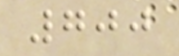700
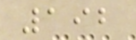192
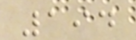194
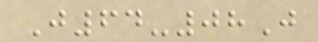J64-08J
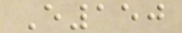E150
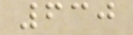630
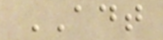ADT
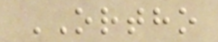ORTHO
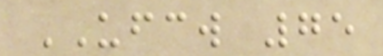UFCW 75
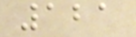121
